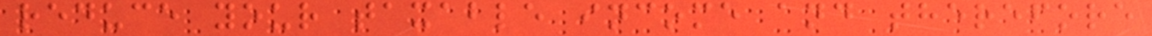reduce your taxable income and therefore
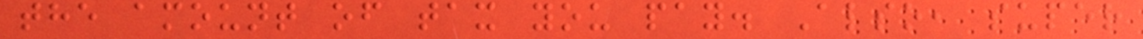the amount of tax you pay. Also, super
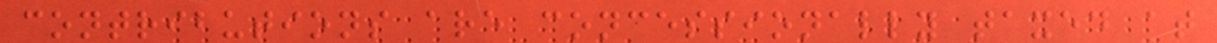contributions are concessionally taxed at
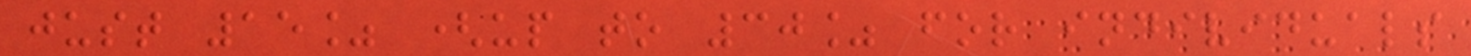just 15% (up to 30% for individuals
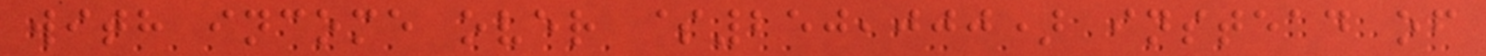with income over $250,000) instead of
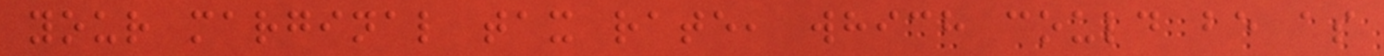your marginal tax rate, which could be as
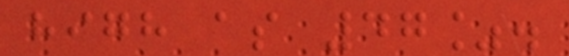high as 47%.
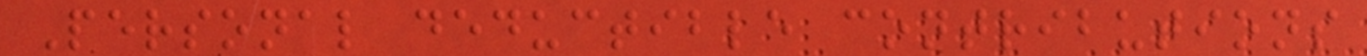Personal deductible contributions
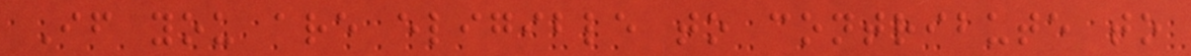If you are eligible to contribute to
